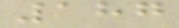187
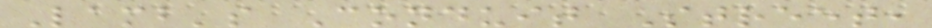Lamb's Conduit Street,
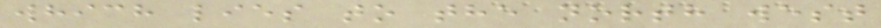which lies to the north west
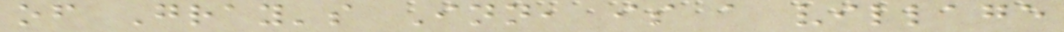of Gray's Inn, is a village
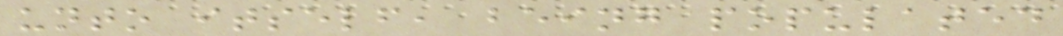unto itself, being populated
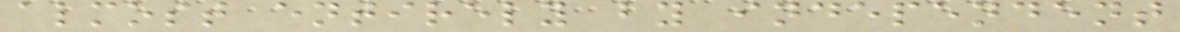almost entirely by independent
